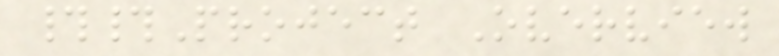##Project Overview
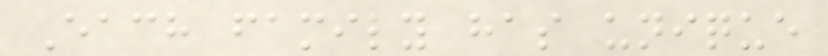Each family has unique
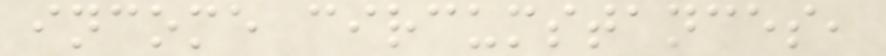income circumstances,
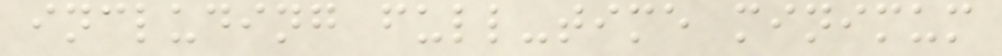including full-time minimum
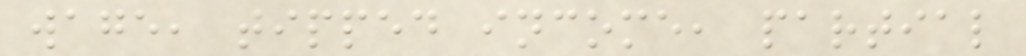wage, tipped income, partial
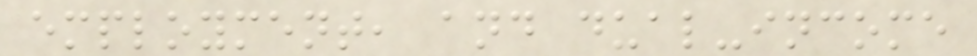employment, and dual-income
